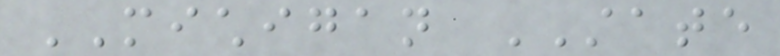MICHIGAN STATE
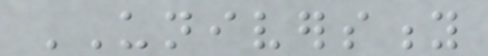UNIVERSITY
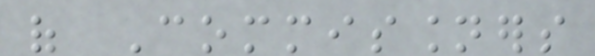of Commissioners
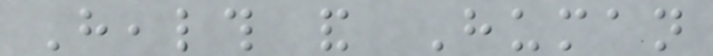Health and Human
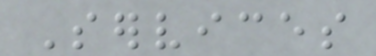Services
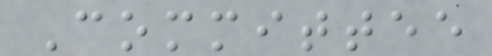Committee
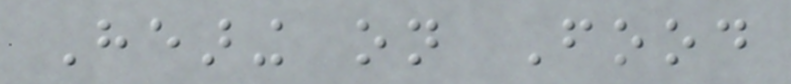Hearing on Food
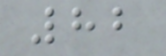82
